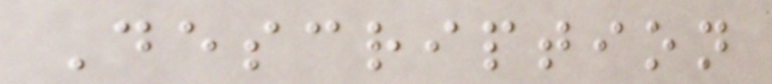Description
